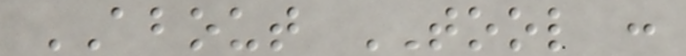ABOUT TOOL :
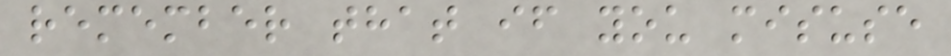remember that if you misuse
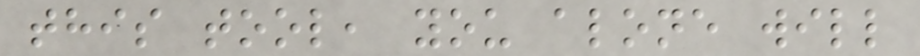this tool, you alone will
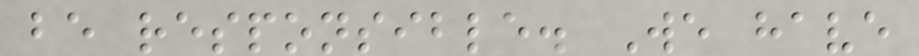be responsible. We have
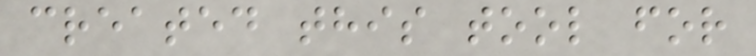created this tool for
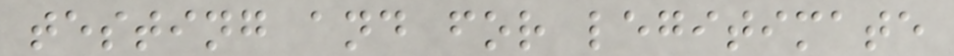testing and for legitimate
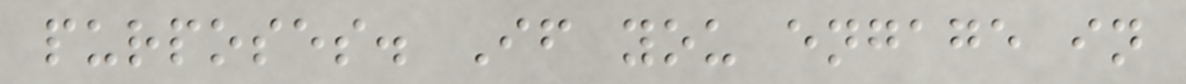purposes. If you engage in
